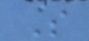S
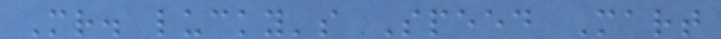Mr. lucky's Speed Mart
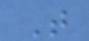T
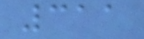311
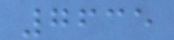7635
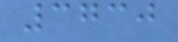3730
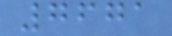7671
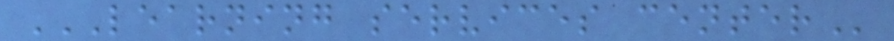LEARNING SERVICES CENTER
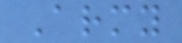Army
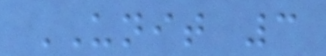UNIT 3
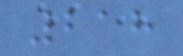218
